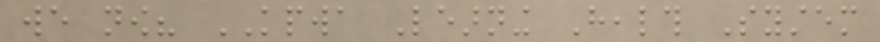we now? KPWA Learning Health System
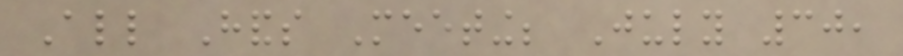All Hands Meeting; July 30,
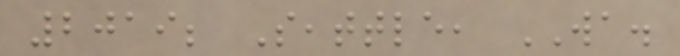2019; Seattle, WA.
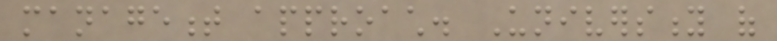management approach. University of
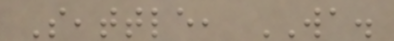Seattle, WA.
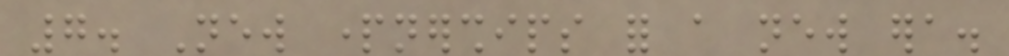7. New partnerships for a new era.
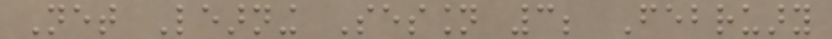Net Learning Session 3; February
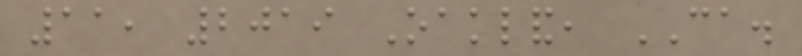11, 2019 Oakland, CA.
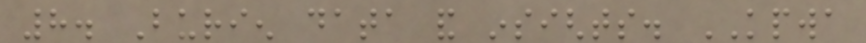8. Burien data and insights. KPWA
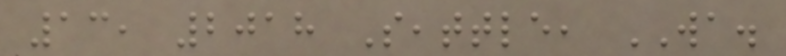13, 2018 Seattle, WA.
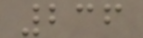236
